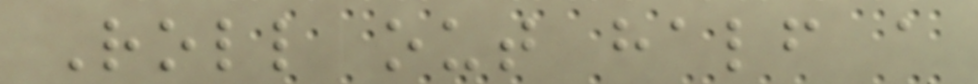Roll out half a
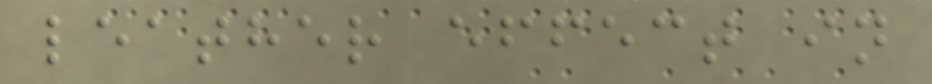leather effect in
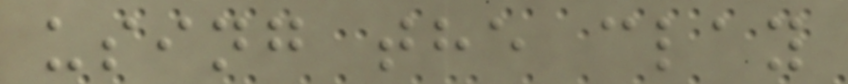using the clay
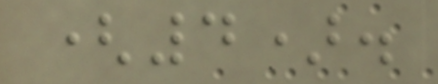(4).
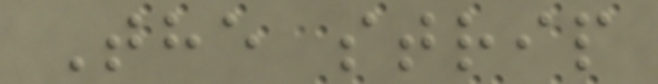The strip
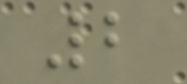2
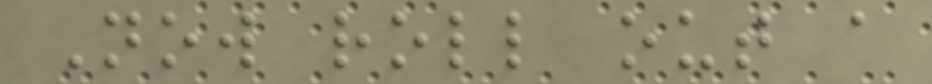Now roll out a
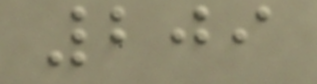209
